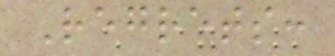Regrets:
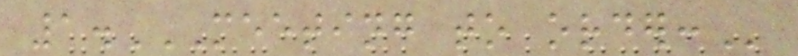1.MEETING TO ORDER:
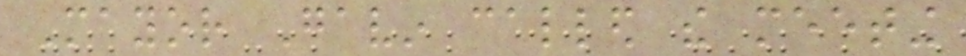Mayor Gavin called the meeting
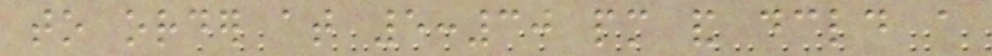to order at 5:30 pm and declared a
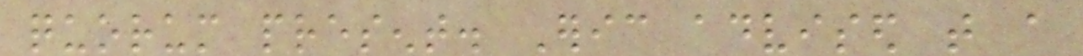quorum present. Eric advised that a
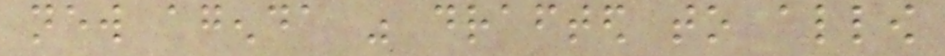new agenda was drafted to allow
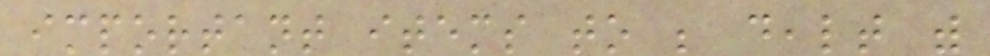important items to be dealt with
